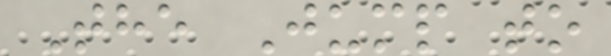The Jump to
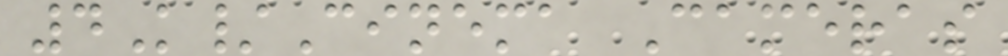4K/Cinema Cameras
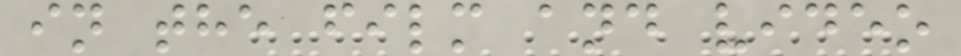in the film and video
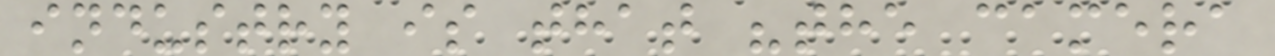industry is that "the camera
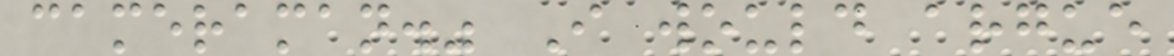cameraman." I would argue
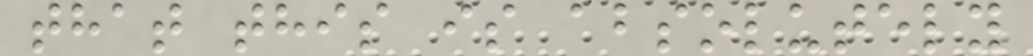that this is absolutely
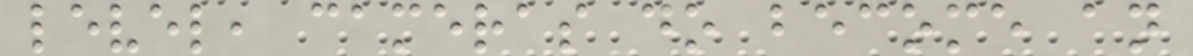level, cameras do become an
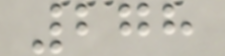278
